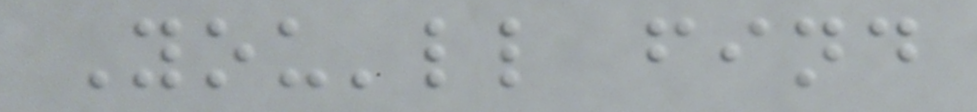You'll find
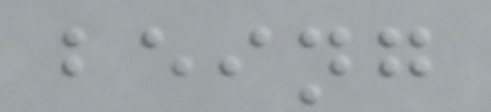being
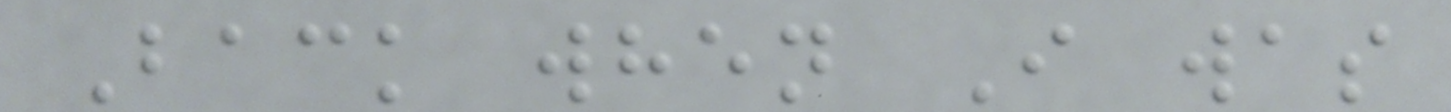Back when I was
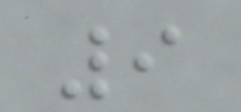9
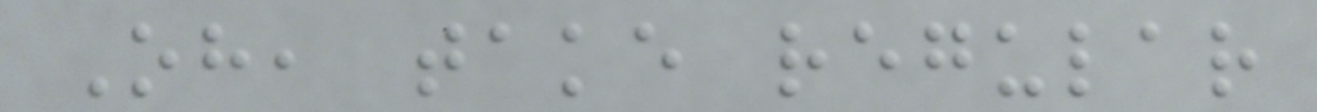Oh, take regular
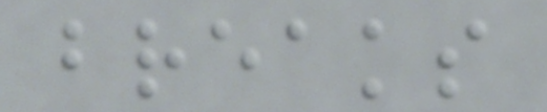breaks
